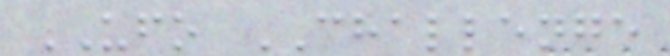UFO CHALLENGE
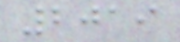2019
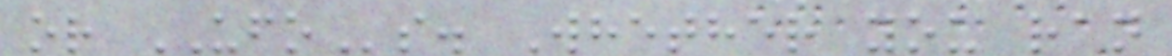or UFOs. Whether you ran
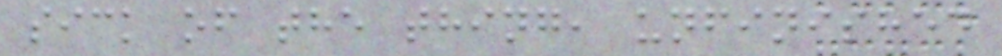sick of the thing, unfinished
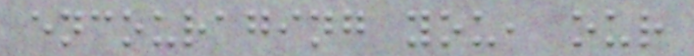encouraging you, our
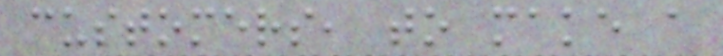customers, to make a
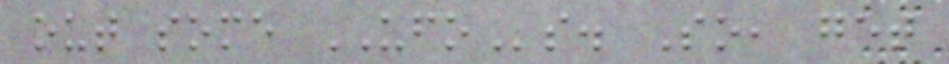out some UFOs. So, get
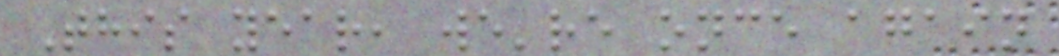This year, we're once again
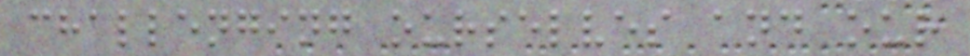challenging ourselves and our
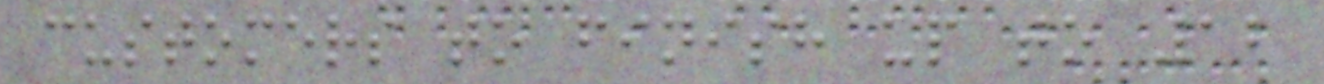customers to finish up to 12
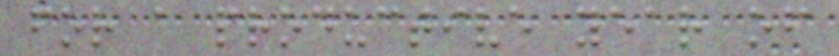for a productive year of
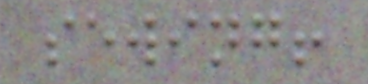sewing!
